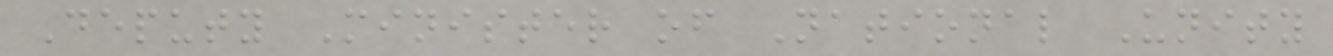Deputy Minister of National Unity
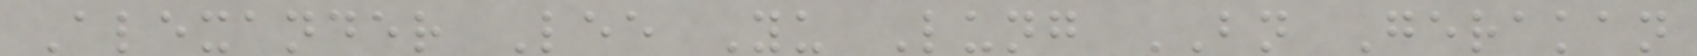Alexander Lee Yu Lung BN Gerakan
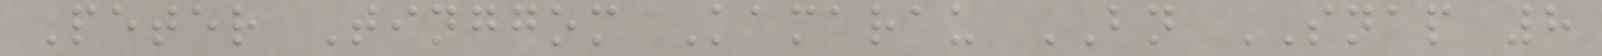Peter Tinggom Kamarau BN SNAP 8
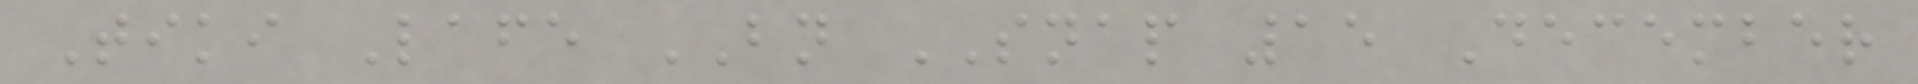Tiki Lafe BN SNAP 15 December
